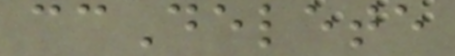ccDelete
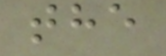the
